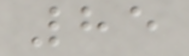85
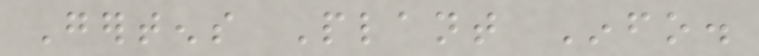Gertens Plant Info.
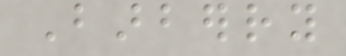Barberry
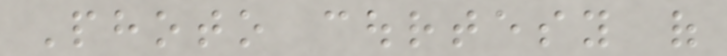Photo courtesy of
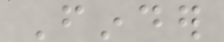Finder
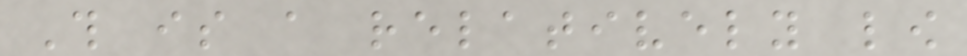This is a relatively low
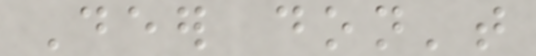Deer don't
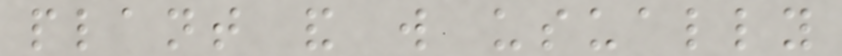plant and will usually
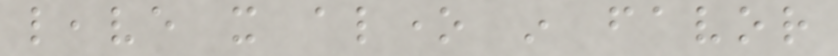leave it alone in favor
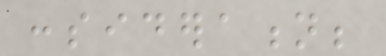consideration;
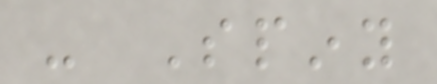- Spiny
